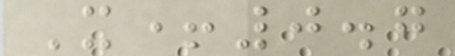X+0.7
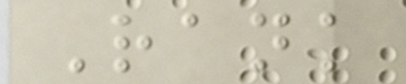Rank
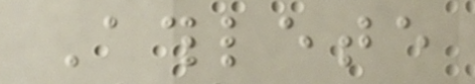Athlete
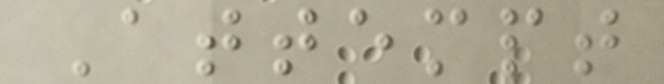Attempt
